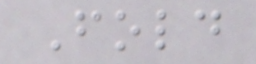Fold
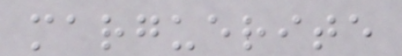marguerite
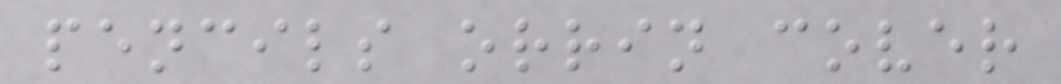pencils orrin cover
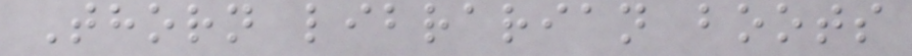Thorn librarian boots
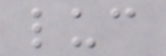luc
